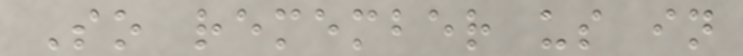So remember us in
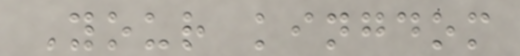Your kingdom
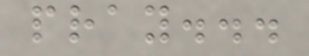pray...
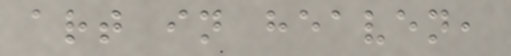art in heaven,
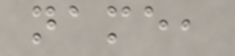name,
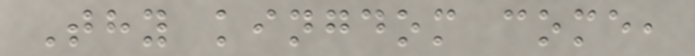Thy kingdom come,
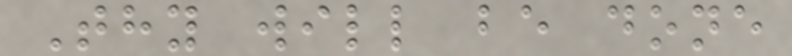Thy will be done
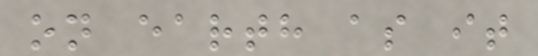on earth as it
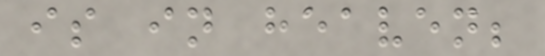is in heaven;
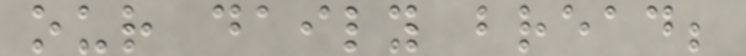our daily bread;
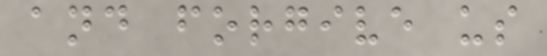and forgive us
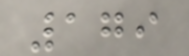179
